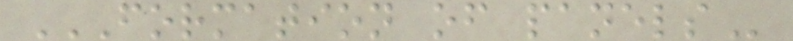FORMATION OF PANELS
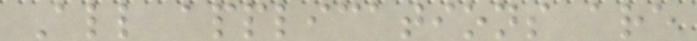All applications are
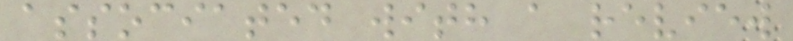associated with a review
